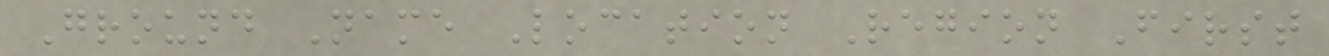Ground Name Location Region First
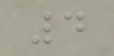4
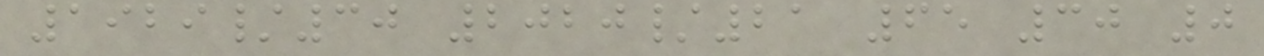1929/30 2020/21 65 30 0
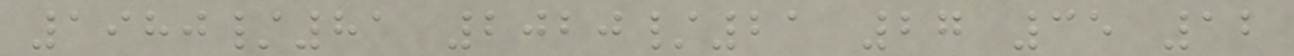1980/81 2020/21 27 35 12
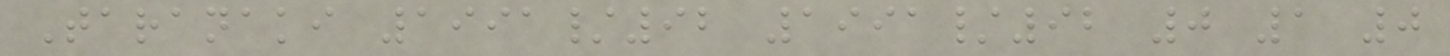Taranaki 1991/92 1991/92 0 1 0
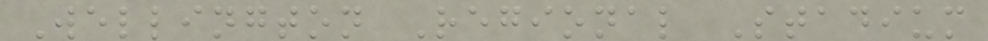Wellington Regional Stadium
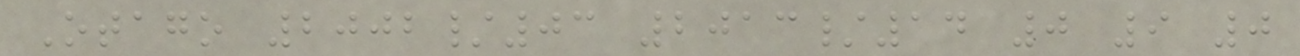Otago 2002/03 2013/14 0 9 0
